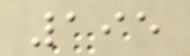195
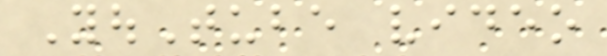YouTube video
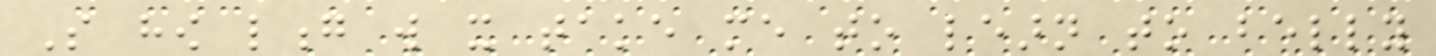So how long will it take me to learn to belly
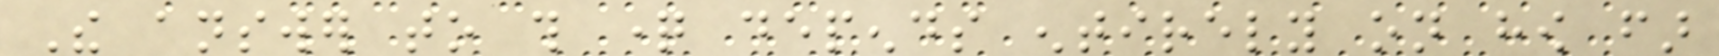The answer to this question depends entirely on how far
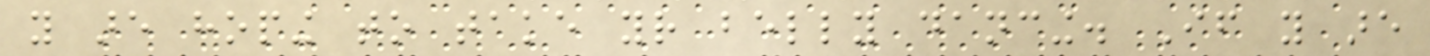you are hoping to take your belly dancing. If you are
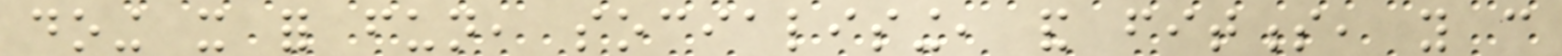doing it for fun, socialising, and fitness, you can
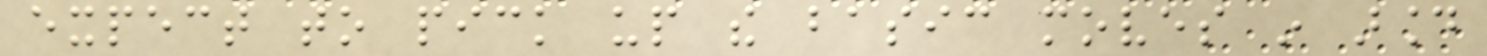expect to pick up the basic moves in around
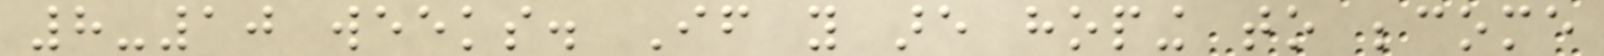8-10 weeks. If you are hoping to become
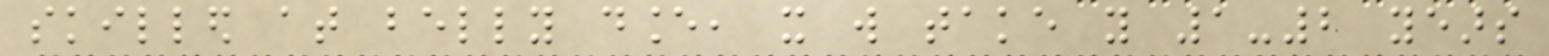skilled at belly dance, it will take you 1-2 years
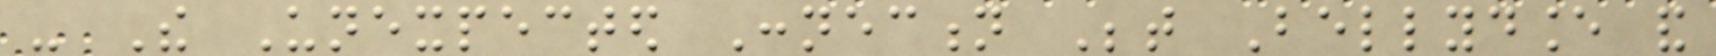- The Unexpected Connection Between Bellydance and
